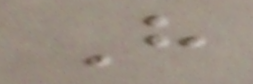H
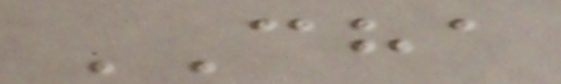CHA
